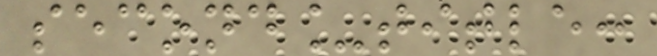second_title:
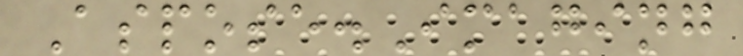Aspose.Imaging
